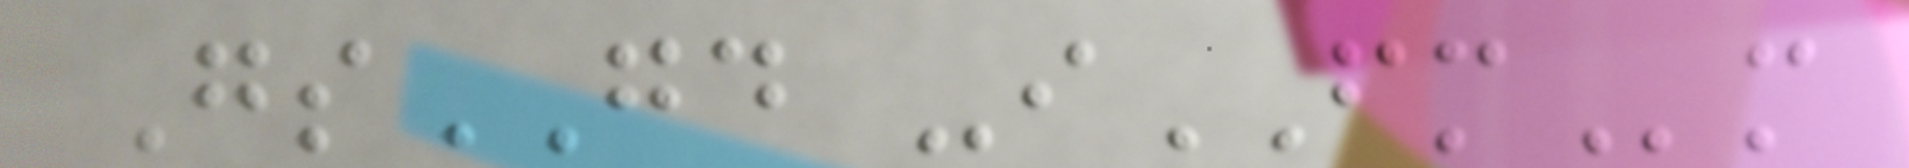GsGD -iFMm
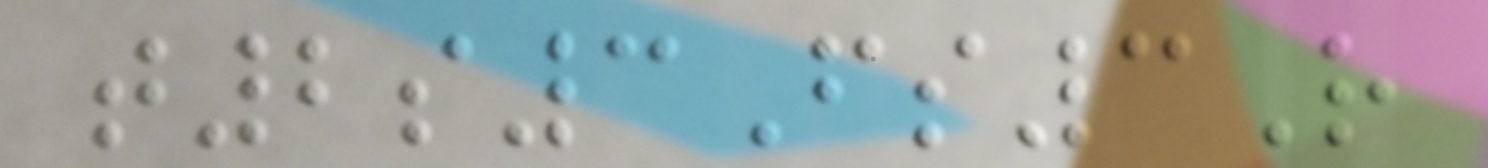t2s3Fs3R
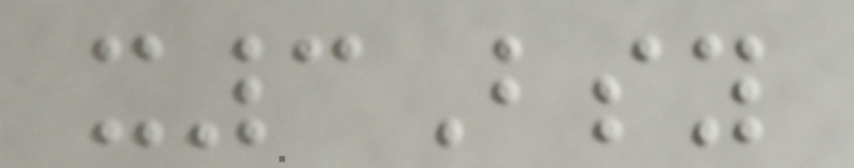x3Bsy
